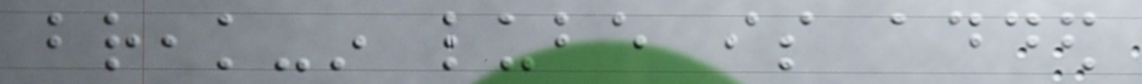break-in lube is added
